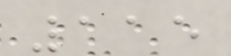115
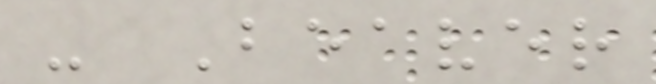- Beaver
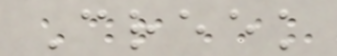Creek
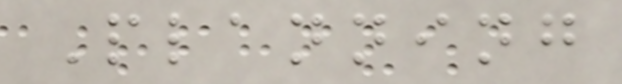Planning
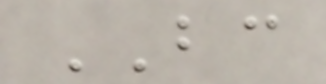BC
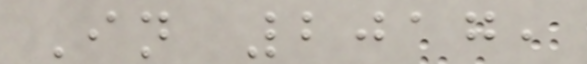In 2017,
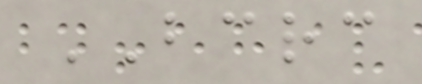BCRC
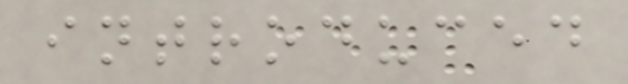introduced
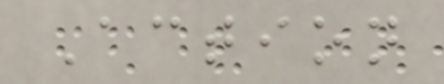Action
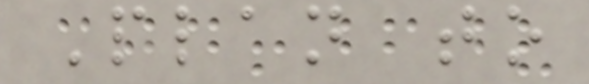Plan to
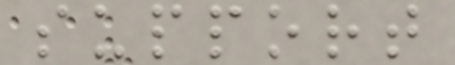support
